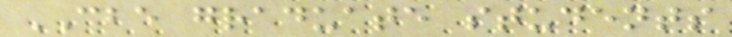CBE graduate students
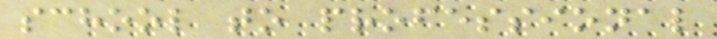school to professional
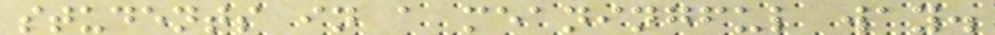students in a meaningful way.
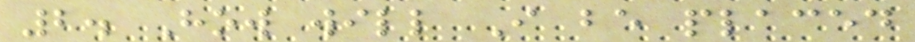2. How will I be placed
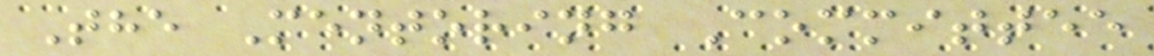The Mentoring Committee
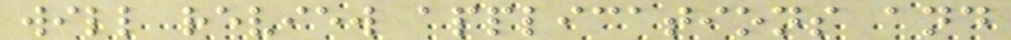will review applications and
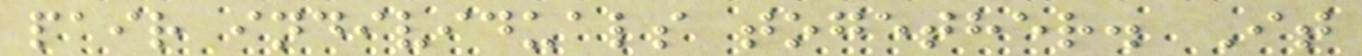pair individuals together. It
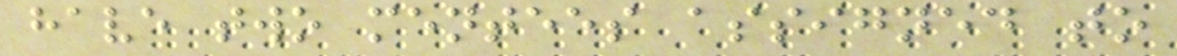have two mentees assigned to
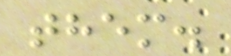them.
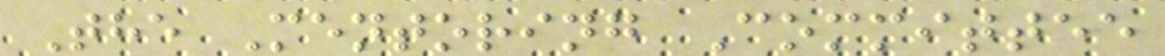The Mentoring Committee
